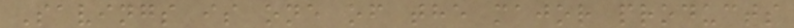Savings is one of the major products
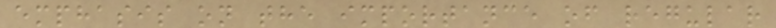emphasis on the importance of regular
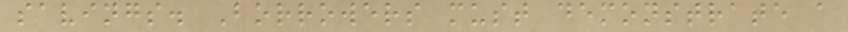savings. Borrowers must demonstrate a
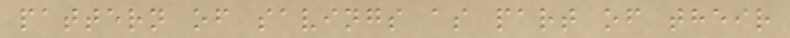pattern of savings as part of their
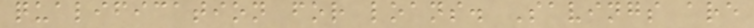qualification for loans. Savings are
